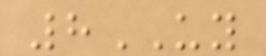8UY
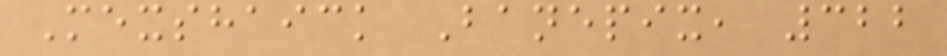Mexshaick Banepix, 322
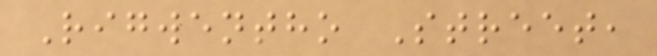Rigwentho Street,
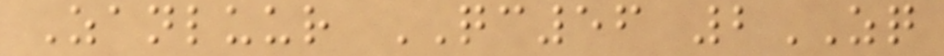Zanluur QC56 2ZQ
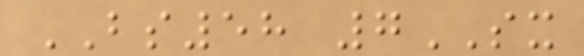BS58 7SX
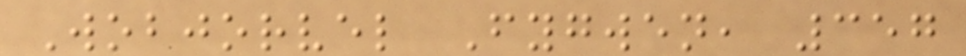Wobjorvel Fygwen, 357
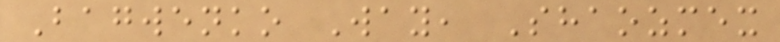Bagwenko Way, Shaozmex
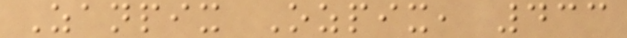Zanpix Ozpix, 433
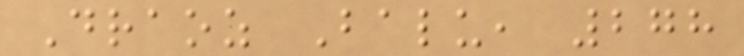Draoz Balu, 278
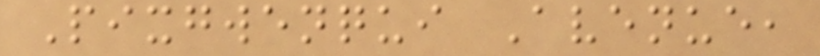Pixgwenqui Avenue,
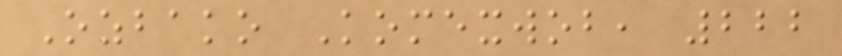Ozbako Komexwob, 222
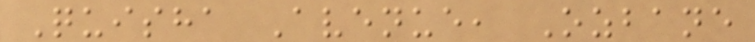Quisha Avenue, Ozbane
